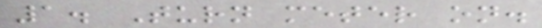1. Turn meter on.
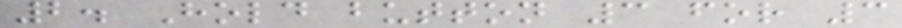2. Hold button 3 for 3
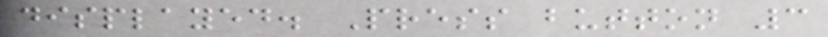displayed. Press button 3
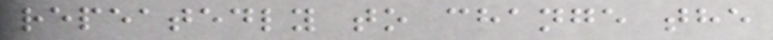repeatedly to change the
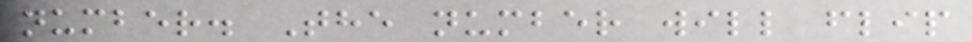number. The number will flip
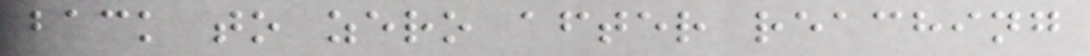back to zero after reaching
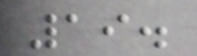19.
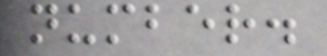number.
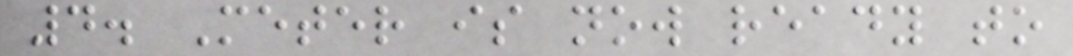4. Meter is now ready to
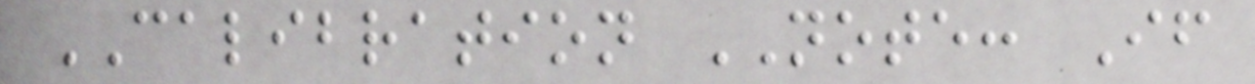CALIBRATION NOTE: If
